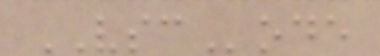VSCode
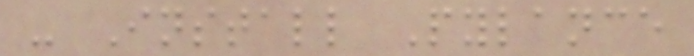- Install Pylance
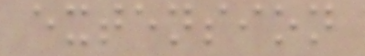extension
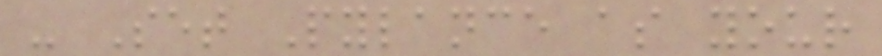- Set Pylance as your
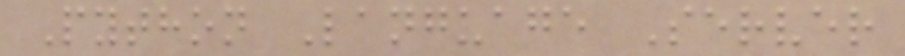Python Language Server
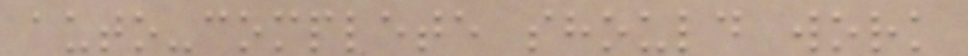auto-complete should work
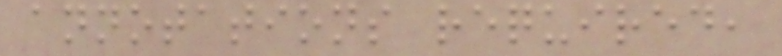annotations required,
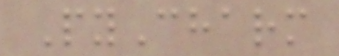PyCharm
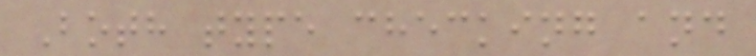Both type checking and
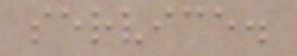service.
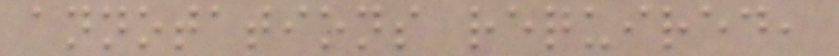annotations required,
